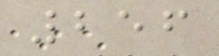256
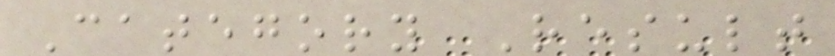Category Result
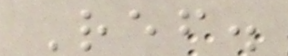Ref.
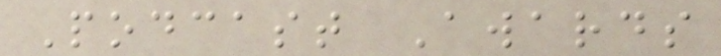Podcast Awards
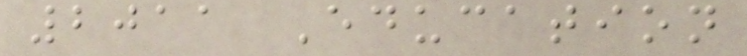2011 Education
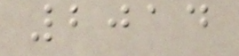2014
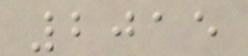2015
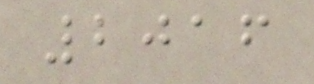2016
